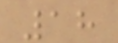18
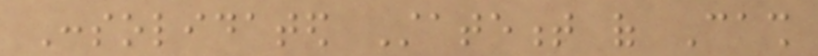Consolidated Statement of Cash
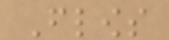Flows
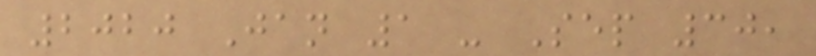2020 Jan 1 - Sep 30,
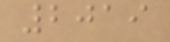2019
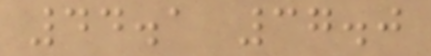44.1 37.0
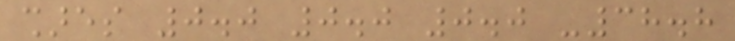shares 0.0 0.0 0.0 -38.8
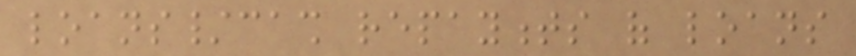loans/cash repayments of loans
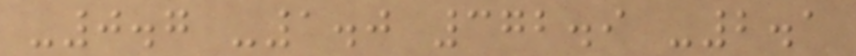-0.7 -1.0 372.9 -2.1
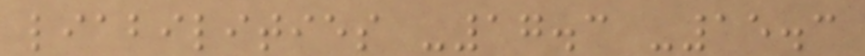liabilities -17.3 -15.3
